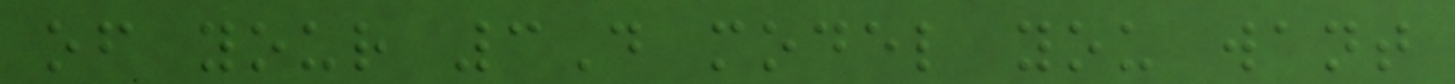of your 3D model you want
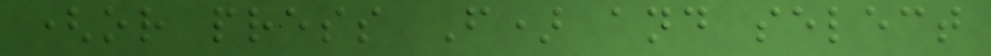(or press F) and select
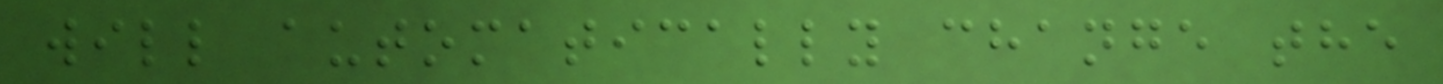will automatically change the
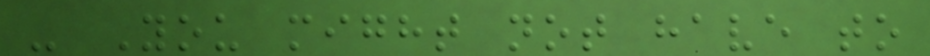- You might not have to
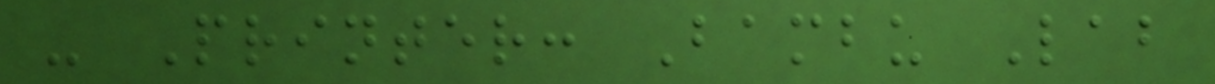- Printer: Bambu Lab
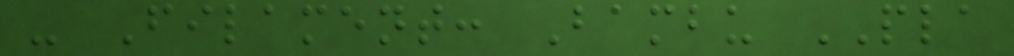- Filament: Bambu PLA
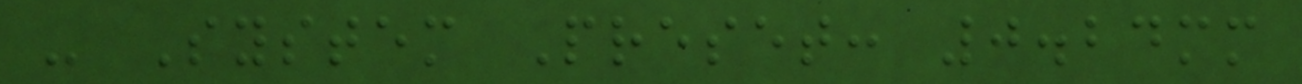- System Preset: 0.24mm
